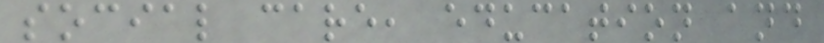social care, education and
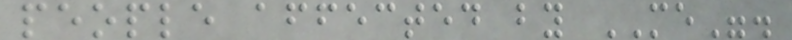people affected by ME".
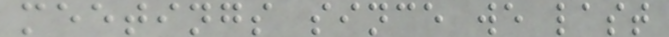meetings since we last
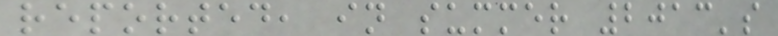reported, in summer 2013's
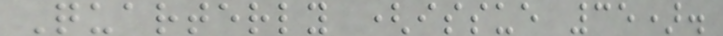Quarterly (issue 35).
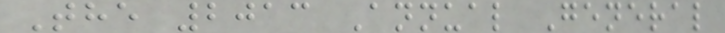The 2013 Annual General
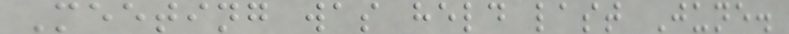Meeting was held last June.
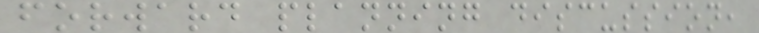forward planning discussion,
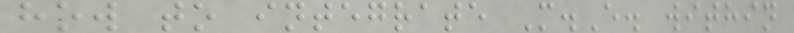how to integrate M.E. within
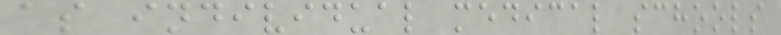as individual medical schools
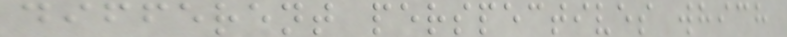different perspectives which
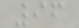96
